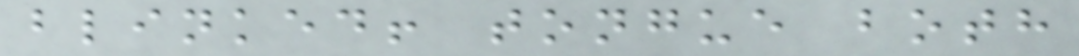blinked! tongue both
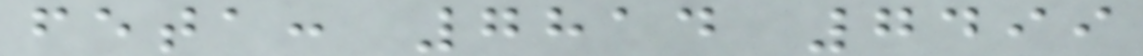feta: 7814 7499
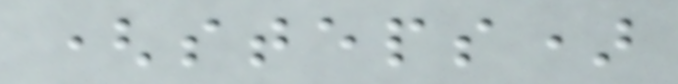(steps)
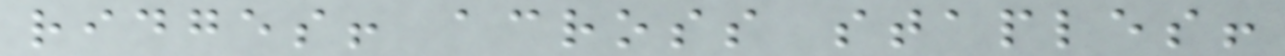ridges! across staples!
